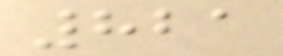821
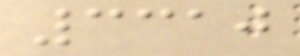3310
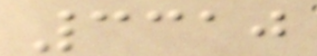3310
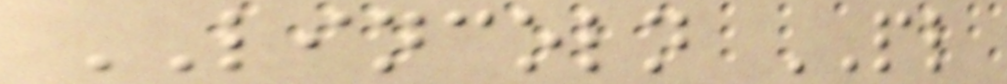LINCOLN PL
